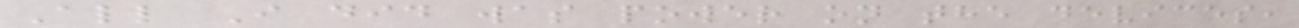All I did was power on the devices,
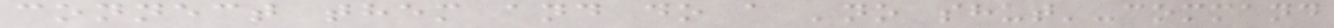connect them and do a 'no shut'-command
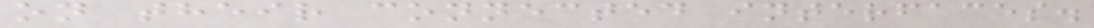on their connected interfaces.
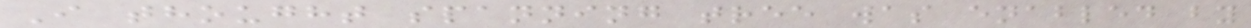I thought spanning tree was enabled by
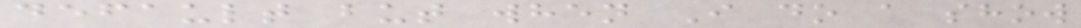default but when I do a show
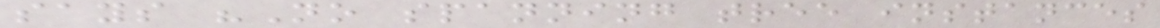says "No spanning tree instances
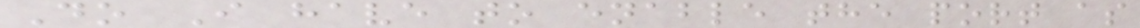Do I have to enable the port as
